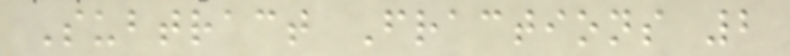Subtract Fractions 2
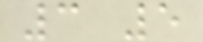3 5
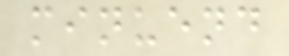minuend
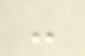-
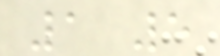1 5
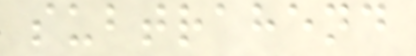subtrahend
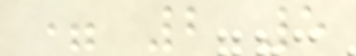= 2 5
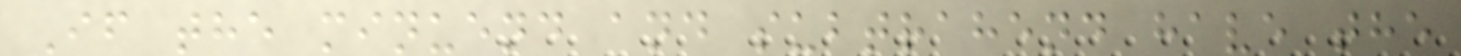If the minuend and subtrahend have the
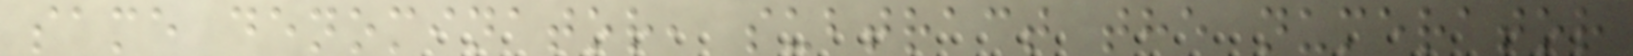same denominator, subtract the numerator
